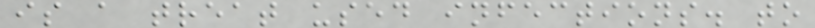is a treat used infections. to
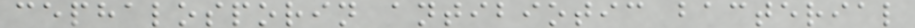cephalosporin antibiotic bacterial
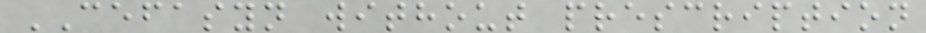CEFASYN without prescription
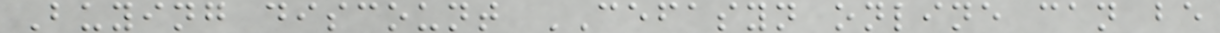Buying discount CEFASYN online can be
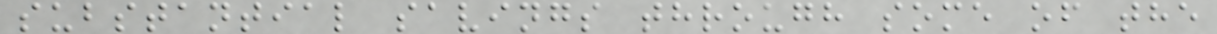substantial savings through some of the
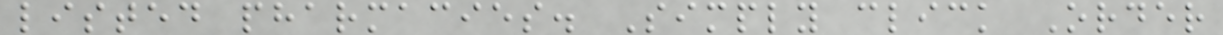listed pharmacies. Simply click Order
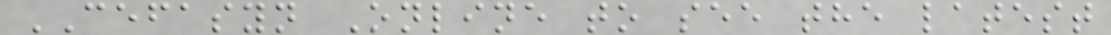CEFASYN Online to see the latest
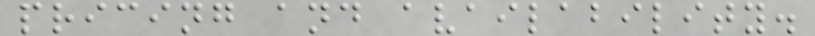pricing and availability.
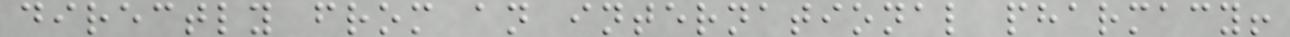directly from an international pharmacy!
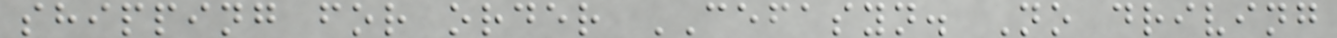shipping for order CEFASYN. No driving
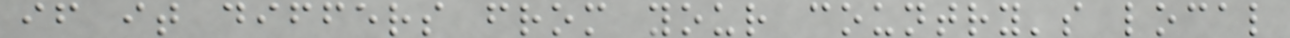if it differs from your country's local
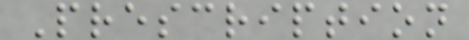Prescription
